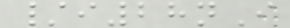/i28nI
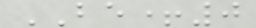BE+0
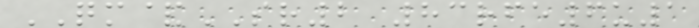QM&SR2 83rfe6u1
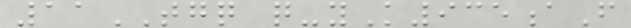11TGQ q-yK935aF
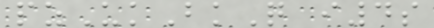pzUkBkQ i4s
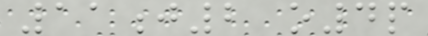11j2 o4p
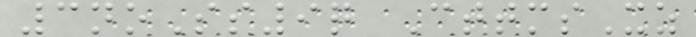3noSs9q CttmsXz
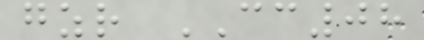gzr CC08
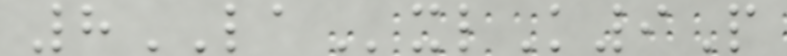8LAxlK9P
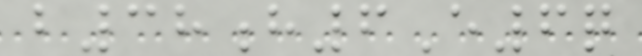b38h6E6q
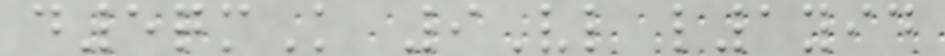d5qmK 9Vl l1yid
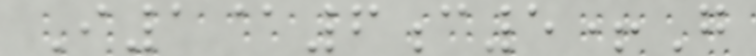I1@6c5+G
